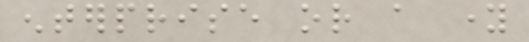enterprise or a young
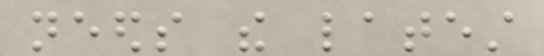needs the latest
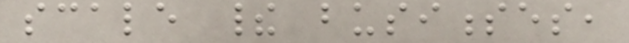scale their businesses,
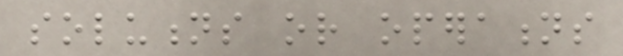solutions or operations
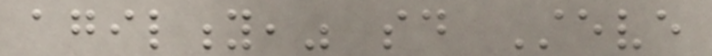agility," said Steve
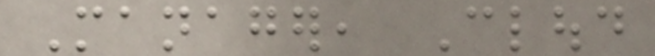Manager, Cloud
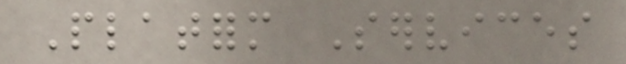Platform Services
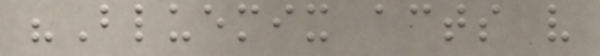"Bluemix acts very
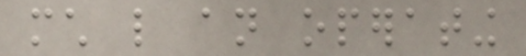much like an operating
